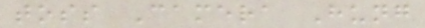toss Camera Hung
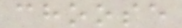choose
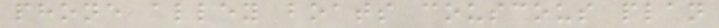phone alley boats couscous plan
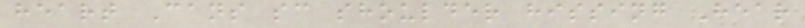heart Cans sc shoulder hissing Hear
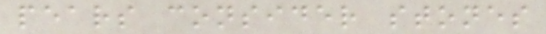pears consider stones
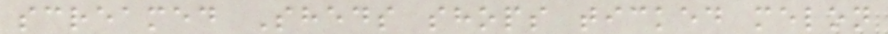screamed Sheds shops ticked melon
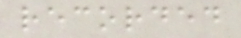recorded
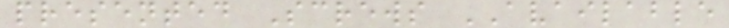presented Screws AVAILABLE
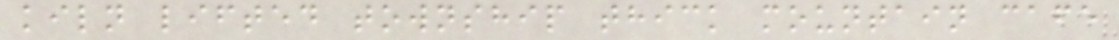kiln lifted township thick mountain cafe
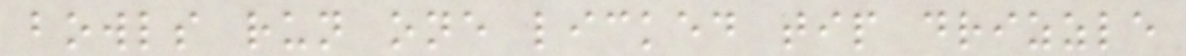bowls run one licked tip drizzle
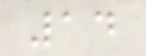14
